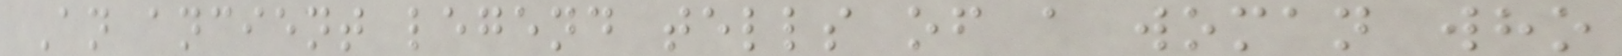An ancient legend tells of a woman who
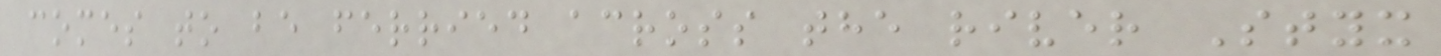comes to be ferried across the river Styx
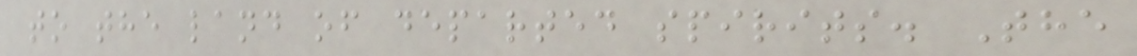to the land of departed spirits. The
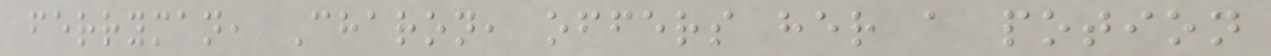ferryman, Charon, offers her a potion
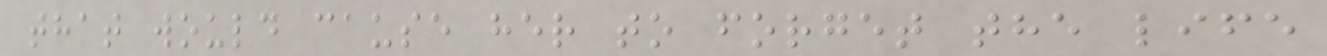that would cause her to forget the life
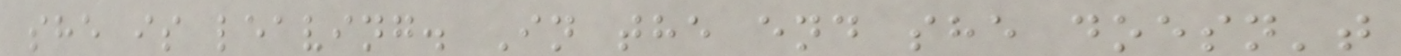she is leaving. In the end she doesn't
